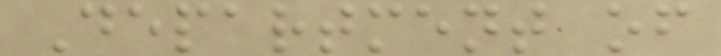Department of
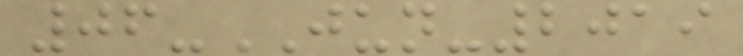06-JUN-2019
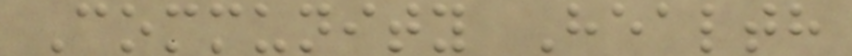Community Health
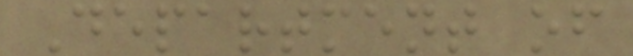Department of
